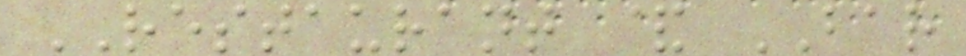RESTAURANT & BAR
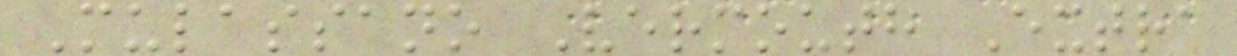Mulassano Vermouth Extra
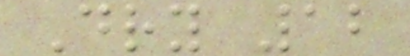Dry 12
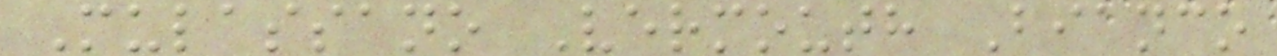Mulassano Vermouth Bianco
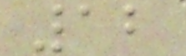12
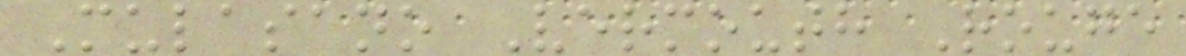Mulasano Vermouth Rouge
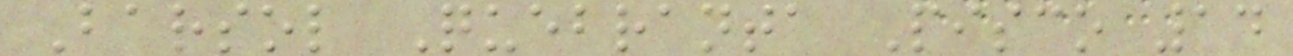Barsol Quebranta Pisco 14
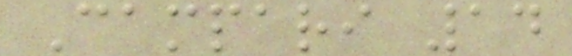Campari 14
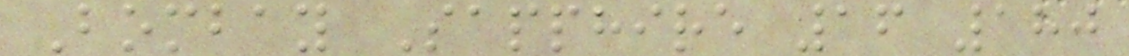Bombay Sapphire 16 180
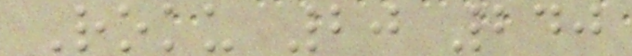Roku 20 240
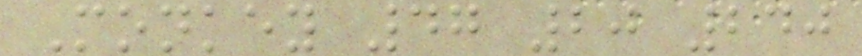Monkey 47 20 240
